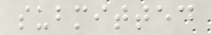submitted
